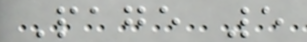Page 5
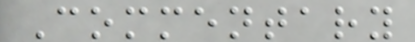Commentary
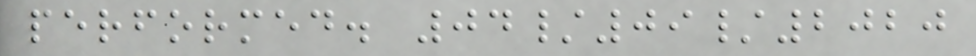performed. 04/09/2020
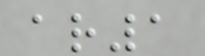ar1
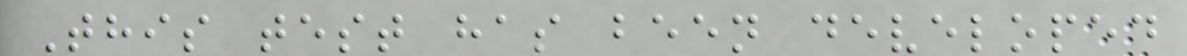This test has been developed
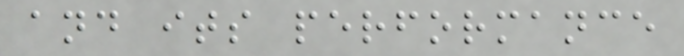and its performance
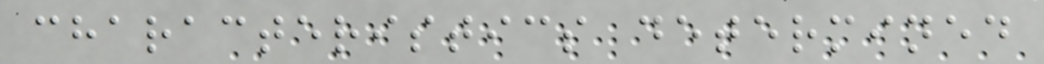characteristics determined
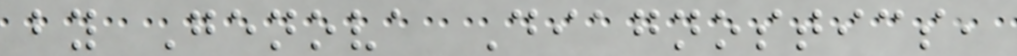by Genova Diagnostics,
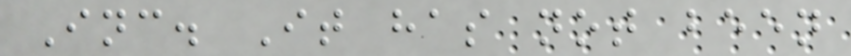Inc. It has not been
